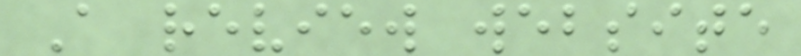A review website
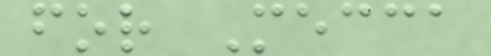for Mecca
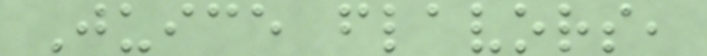Juice flavors,
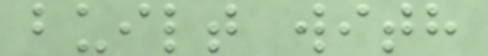built with
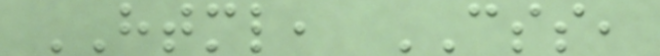HTML, CSS,
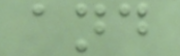and
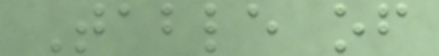Table of
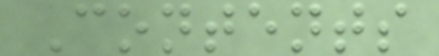Contents
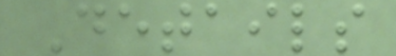Details
